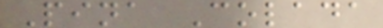Pina Colada
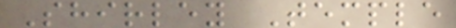Shirley Temple
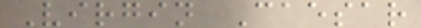Virgin Caesar
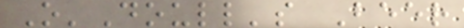O'Doull's Beer
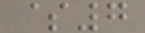$7
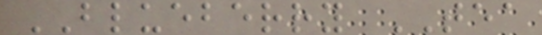BLUEBERRY TEA
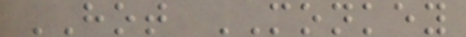HOT MONKEY
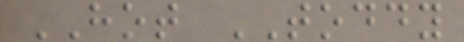HOT TODDY
